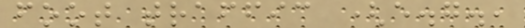foot traffic (e.g.,
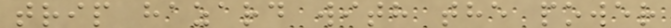trip hazard with the power
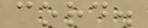cord.
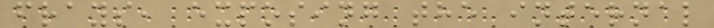frays, exposing the internal
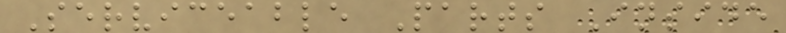Serviceable Parts Inside
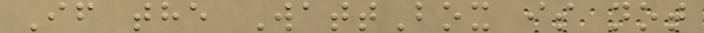If the WattBox is not
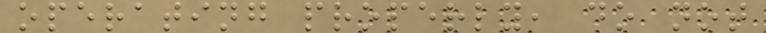operating properly, do not
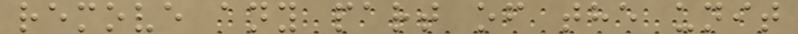remove any part of the unit
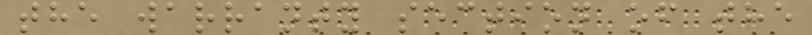the warranty section of the
